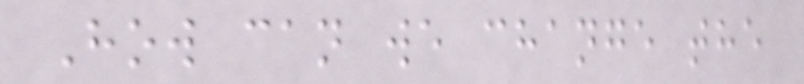How can we change the
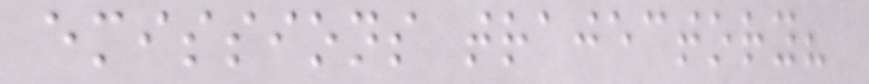emissions trajectory?
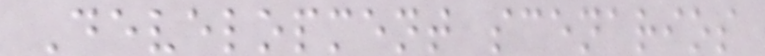Development scenarios
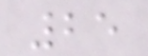25
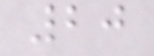20
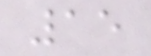15
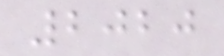2020
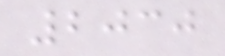2030
